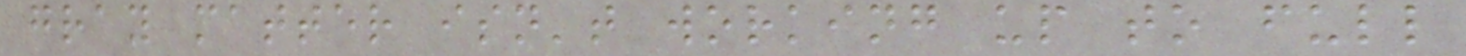gray matter isn't working up to full
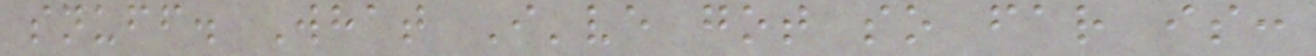snuff. What I've got so far is:
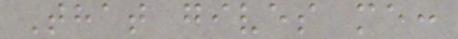That gives me:
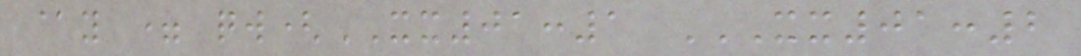@y = qw(XX01:1 XX01:2
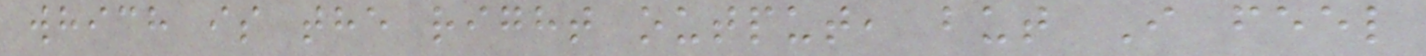which is the right output, but I feel
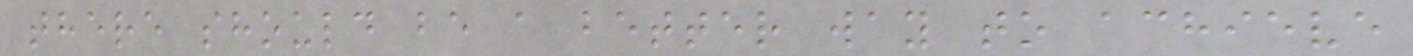there should be a better way to achieve
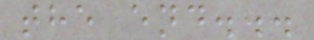the end...
